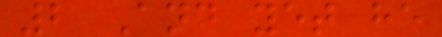2 And yet he
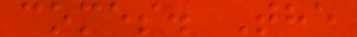comes. The
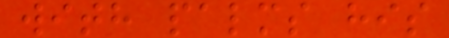with palms his
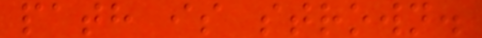path is strown.
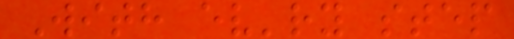With ev'ry step
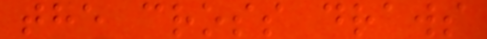the cross draws
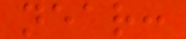near:
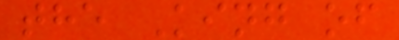the King of
